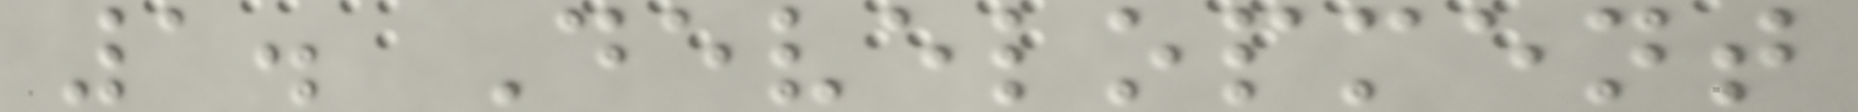1. Development
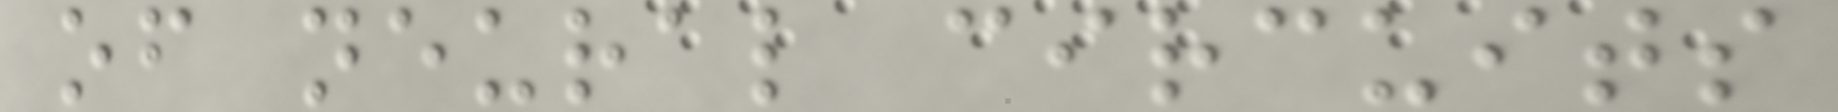of neural circuits
